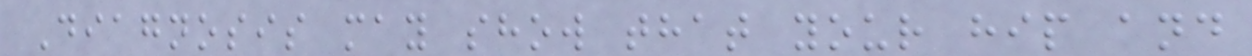Diagnosis may show that your hip and
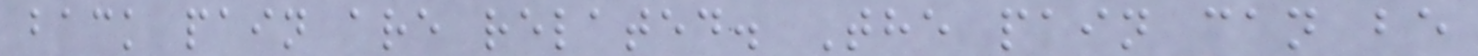back pain are related. The pain can be
